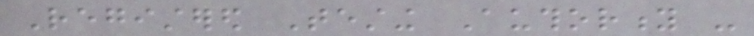Registered Testing Authority -
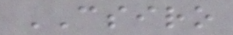CSIRO
